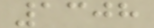1308
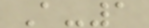A-1
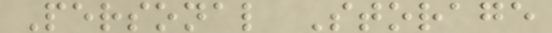Personal Storage
